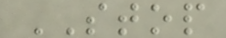STOP
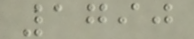1790
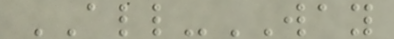ALL-WAY
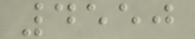4550
